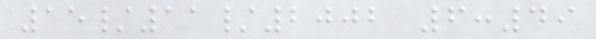15/11/2002 6:49
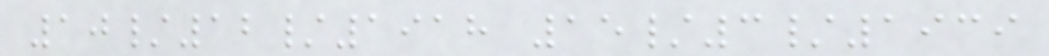10/12/1918 15/3/1939
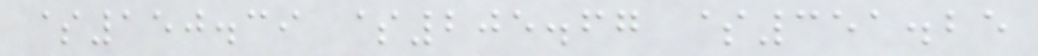$150.39 $205.67 $351.25
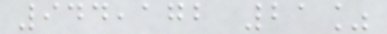944,172 21%
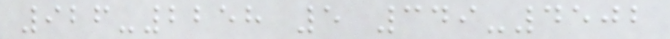926-2258 5 349-4502
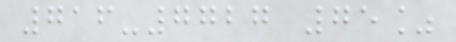716-7727 75%
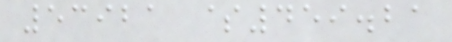53921 $459.21
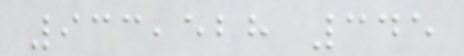933,528 345
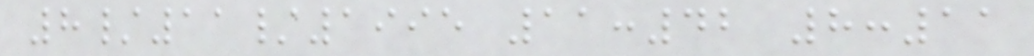8/11/1995 11:42 8:11
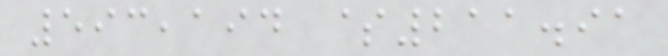593,194 $211.91
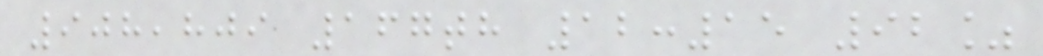908,809 167th 12:15 92%
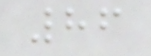86
